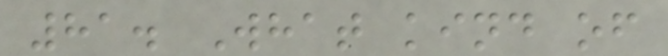81. What kind of
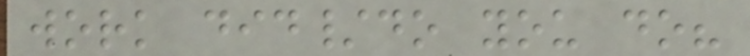work did/do you do?
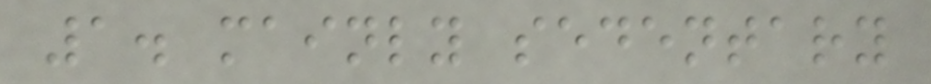1. mainly sedentary
